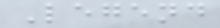Legend
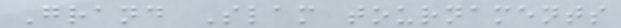Grand Slam tournaments
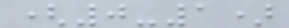(0-1)
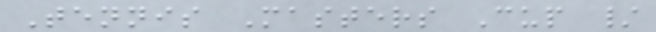Tennis Masters Cup /
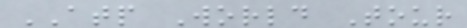ATP World Tour
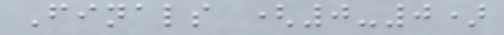Finals (0-0)
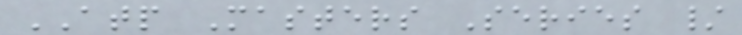ATP Masters Series /
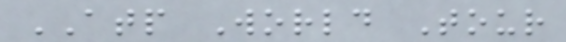ATP World Tour
